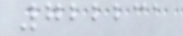722231
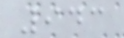943
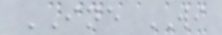INE WI
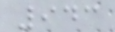943
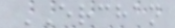ERCHAN
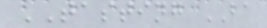TASTING BA
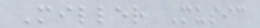Miller Music
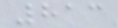813
